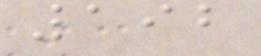192
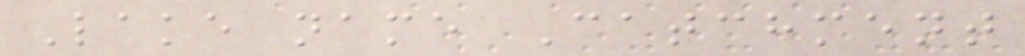Lake name Catchment
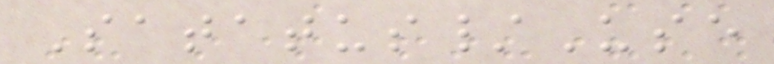Satatus/Use
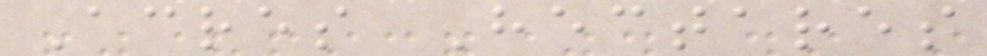Acres Hectares
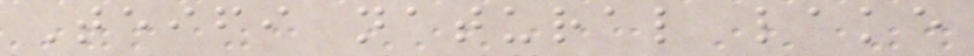Teifi natural lake
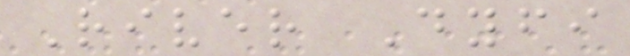River Dyfi
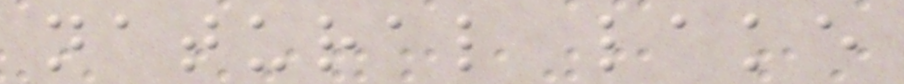natural lake
